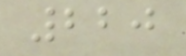220
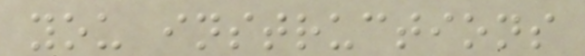you instructions
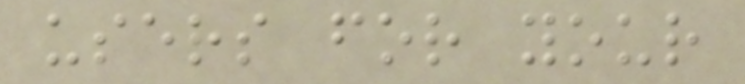users for your
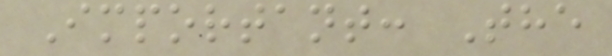Important: The
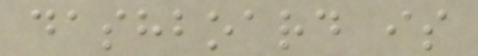dashboard is
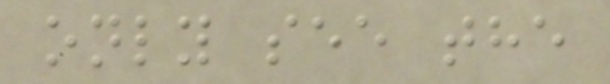only see the
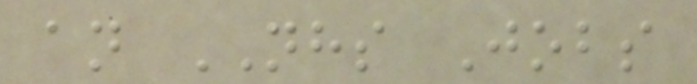an NHS Jobs
